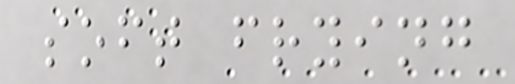soft frying
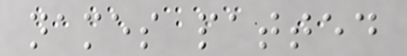names patted
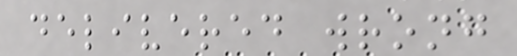delivered wrong
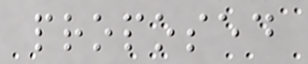proposed
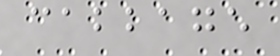cabbage
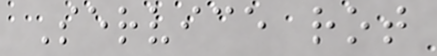Service rot
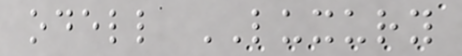odell LUXURY
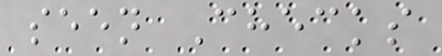seen Checks
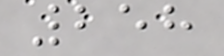258
